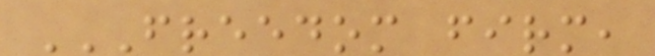FREEDOM FIRM,
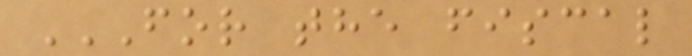FOR THE FISCAL
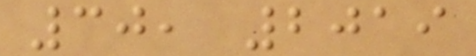30, 2019
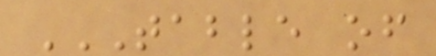TABLE OF
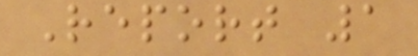Report 1
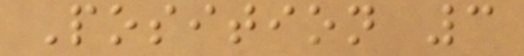Position 3
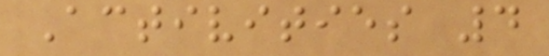Activities 4
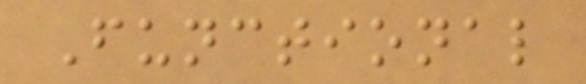Functional
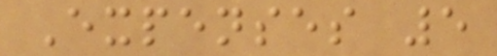Expenses 5
